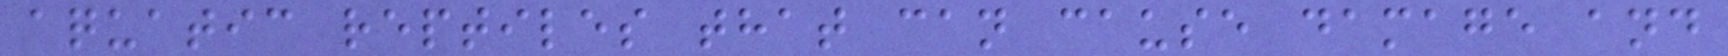aquatic reptiles that can cause damage and
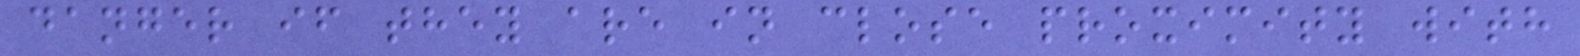danger if they are in close proximity with
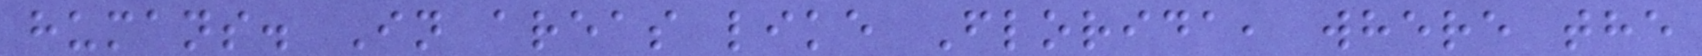humans. In areas like Florida, where the
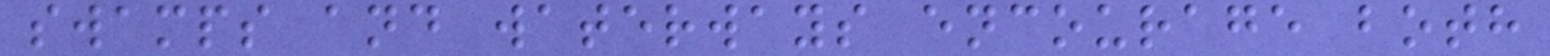swamps and waterways encourage both
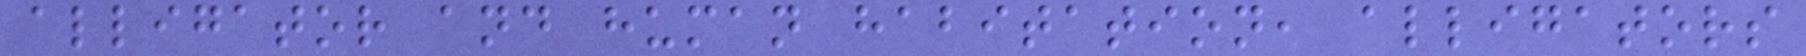alligator and human habitation, alligators
